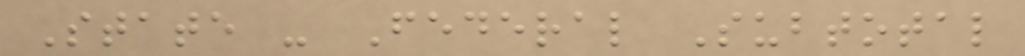State - Federal Subtotal
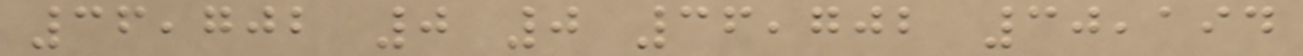36,702 0 0 36,702 30,194
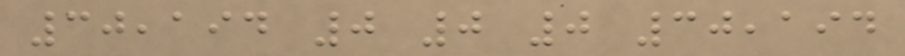30,194 0 0 0 30,194
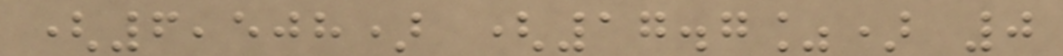(6,508) (17.7%) 0
